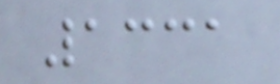1331
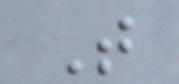T
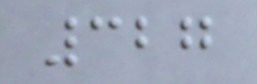327
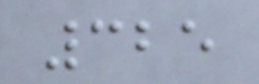325
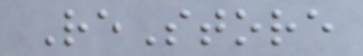ReStore
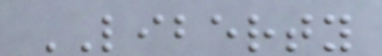LIBERTY
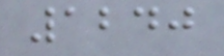1240
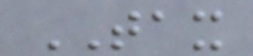TAX
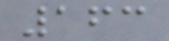163
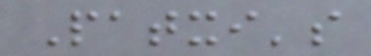Patxi's
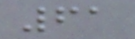61
